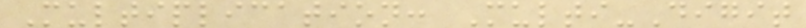Multiplication: Multi-Digit
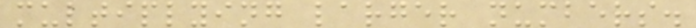multiplying larger numbers.
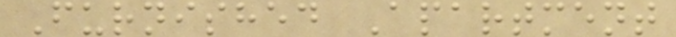Furnished Apartment
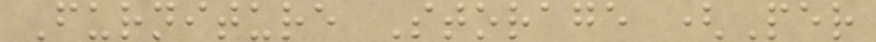Furniture Storage (Per
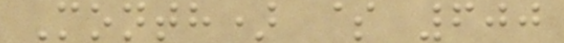Month) $ 600
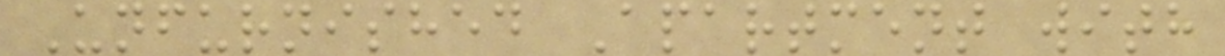Unfurnished Apartment with
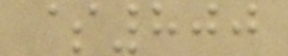$800
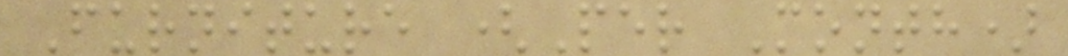Furniture (Per Month)
